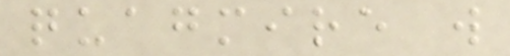quagmire will
